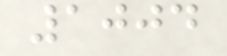1004
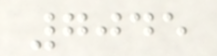7045
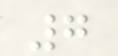7
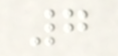7
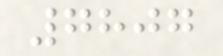7807
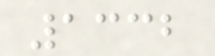1332
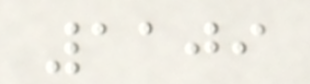1109
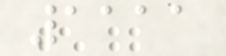1111
